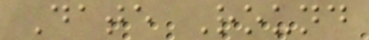Date Round
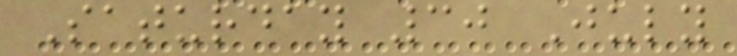Saturday 30 July
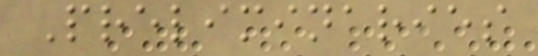Preliminaries
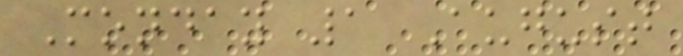Monday 1 August
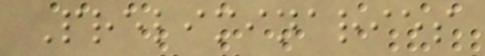Preliminaries
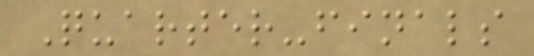Quarter-finals
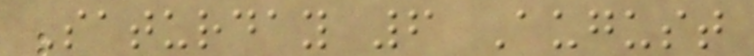Saturday 6 August
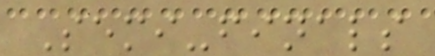Semi-finals
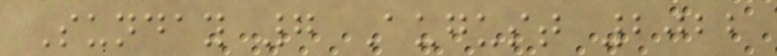Sunday 7 August 2022
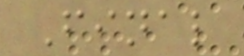Final
